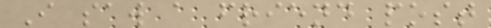I saw a friend post
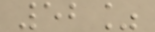52%
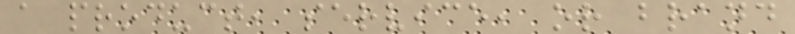a product, service, or brand
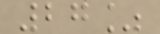27%
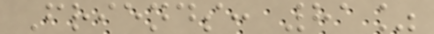Friends: 81%
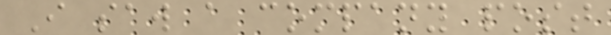I saw a company post
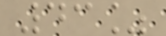43%
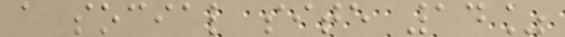a social site 14%
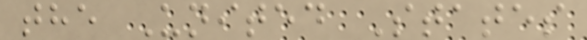the United States
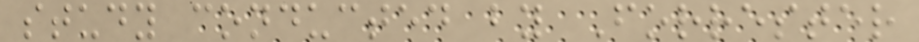study conducted by Forrester
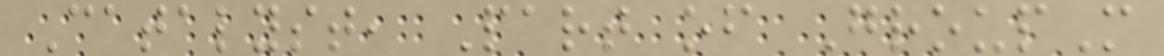Catalyst, Part of GroupM
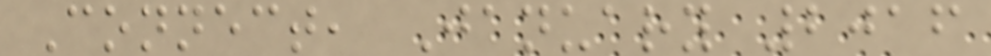Connect, January 2016
